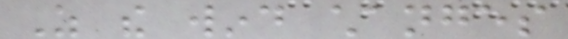As the wind changes
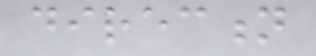direction
